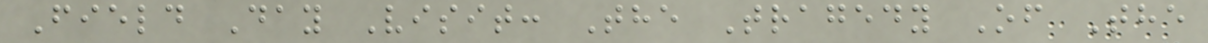Field Day Visit: The Tragedy Of The
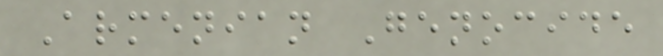Armenian Genocide
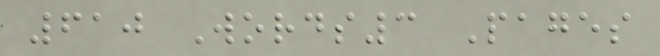610 Words3 Pages
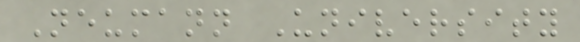Neumann University
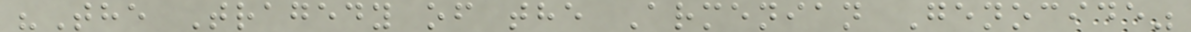"The Tragedy of the Armenian Genocide"
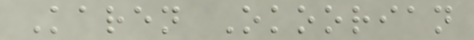Karen Okoorian
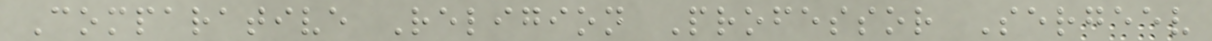Comparative Religion Professor Sergeev
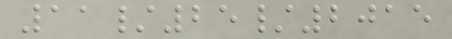11/25/2015
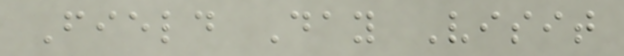Field Day Visit
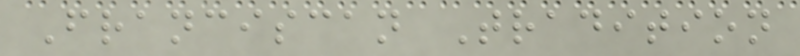Franciscan Tradition
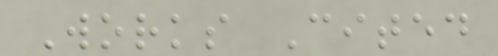Works Cited
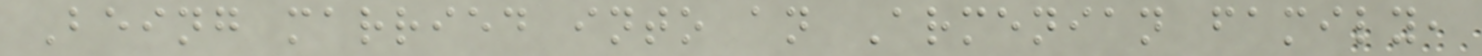Being married into an Armenian family,
